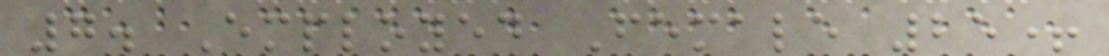7. Employed Female 25+
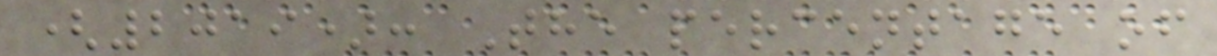(2019): The percentage of
